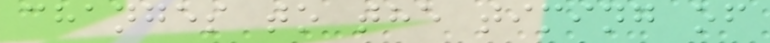changes to the timing of
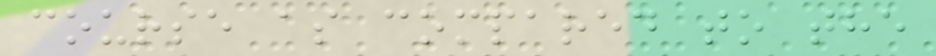course as compared to the
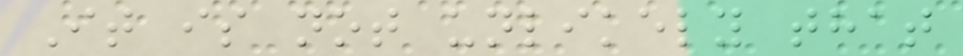It is not unlikely that
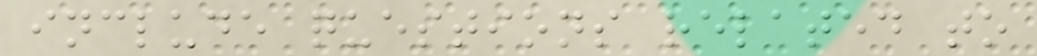include questions related to
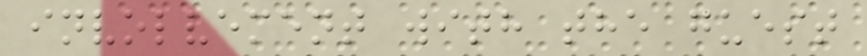involvement with the guest
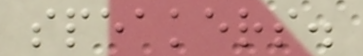speakers.
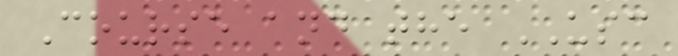Course and the USC
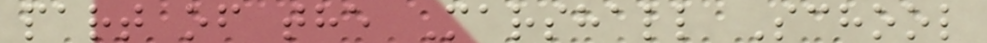part of the Marshall School
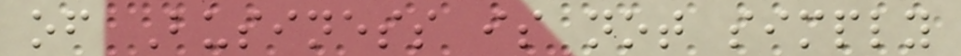of Business is not simply
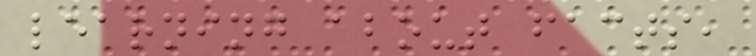learning about facts,
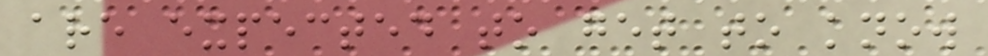are expected to get to know
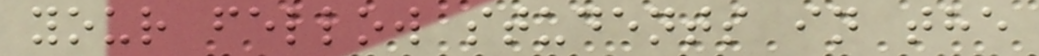your fellow students in the
